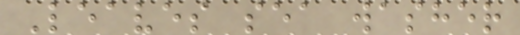Leaves sea washer
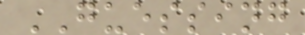GUESSING
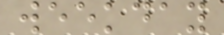weekday
